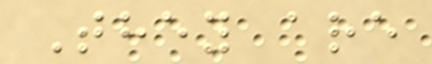They are
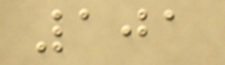101
